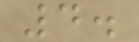4.
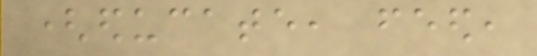(educate, feed,
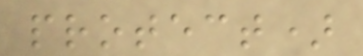protect)
